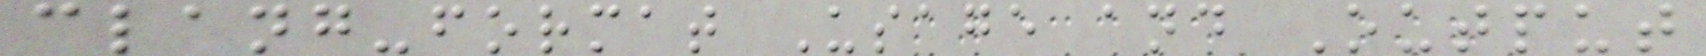clang-format Usage and Output
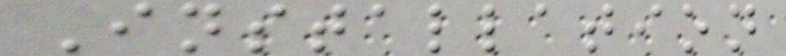Installation
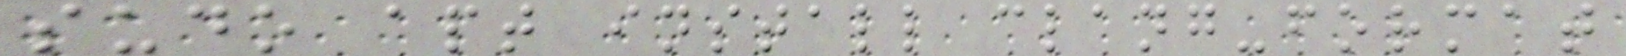sudo apt install clang-format
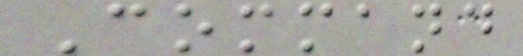Command
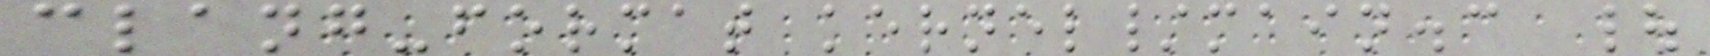clang-format kernel/main.c |
